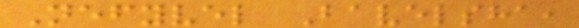Nefyvel Bavelsha,
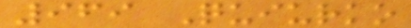969 Quiurko
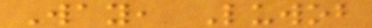Way, Luwob
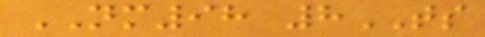NM98 8TS
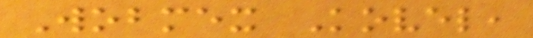Wobmex Kovel,
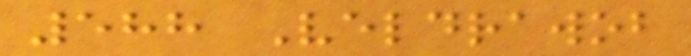588 Veldrawob
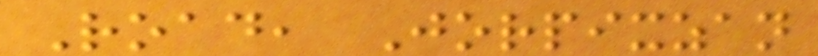Road, Jorpixzan
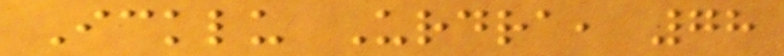Icklu Urdra, 78
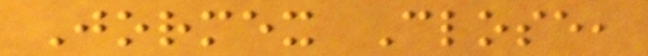Jormex Close,
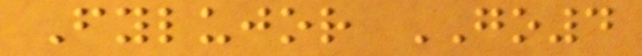Fylujor GO4
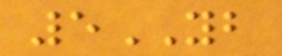5YB
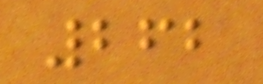262
